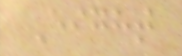Eight
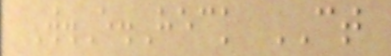W.E.Heck CT
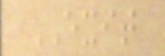EXIT
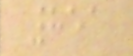851
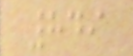849
